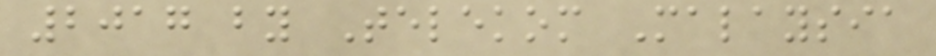2017 by Telekom Malaysia
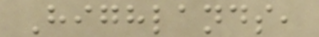Highlands,
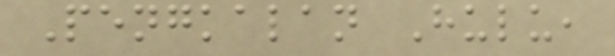Pengkalan Hulu,
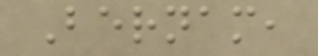Bernam,
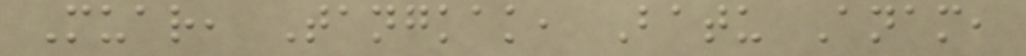Muar, Tangkak, Batu Anam,
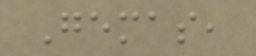Gemas,
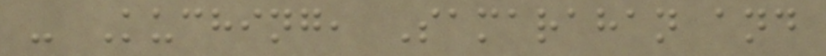- Kuching, Samarahan and
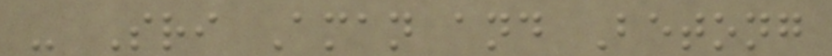- Sri Aman and Betong
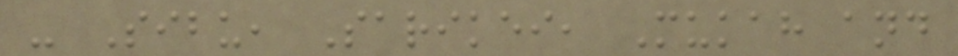- Sibu, Sarikei, Mukah and
